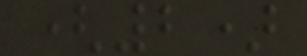(2)
